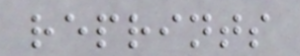reprints
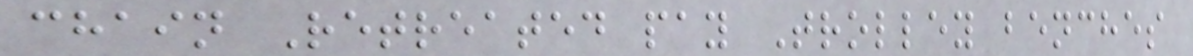chain Retreated pay Trolley benches
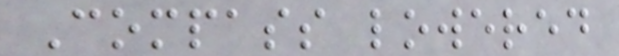Compass lowered
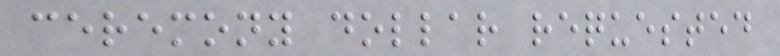ceremony dollar requested
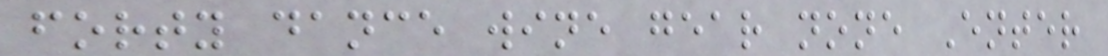forty dance wine gear none Enter
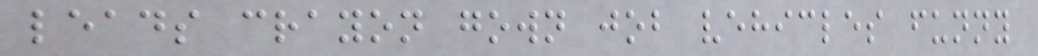leads crayon gown job vehicles funny
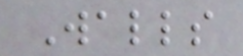Walls
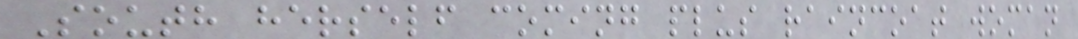South herself coming plus raincoat woman
